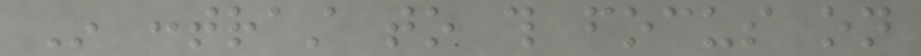In contrast to this focus on
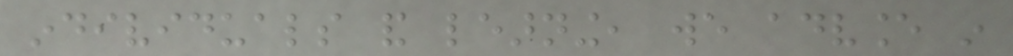individuals and learning, we advance in
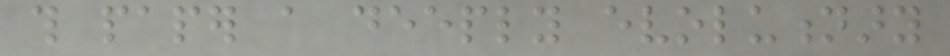this paper a deeply evolutionary
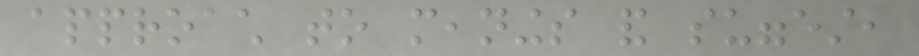approach to meanings and suggest,
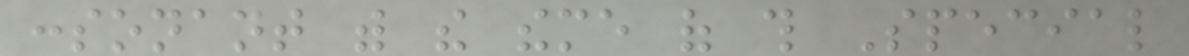consonant with the theme of this Special
